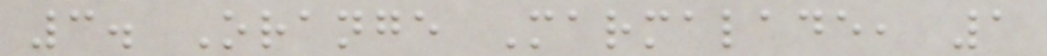3. Orange Marmalade, 1
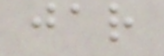jar
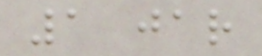1 jar
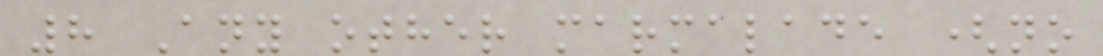8 Any other marmalade (no
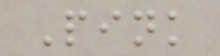Pink
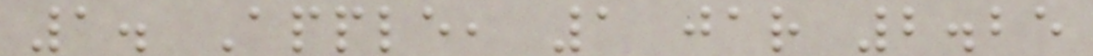1. Apple, 1 jar 2.25
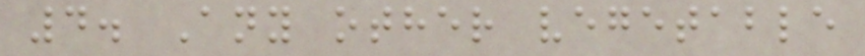4. Any other vegetable
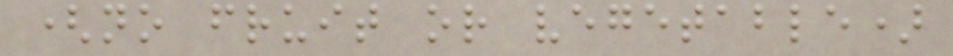(no fruit or vegetable)
